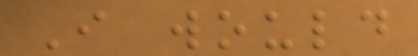I would
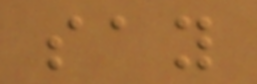say
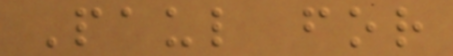Paul for
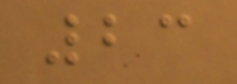23
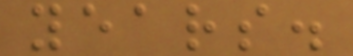years.
